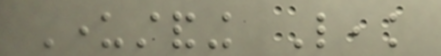Understanding Leak
